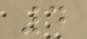4
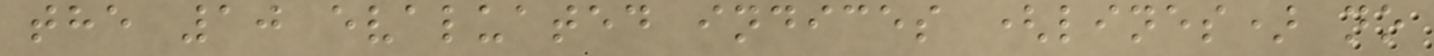the 10 evaluated indices (lines) no
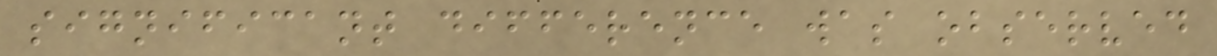significant difference was observed
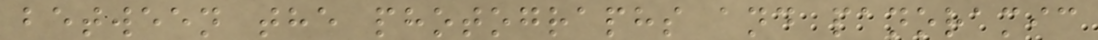between the photographs and panoramic
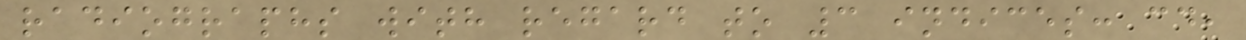radiographs with regard to 3 indices: cd,
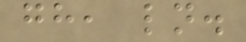gh, ln.
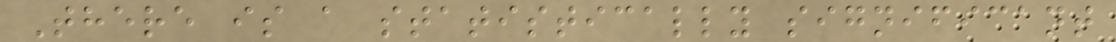There is a statistically significant
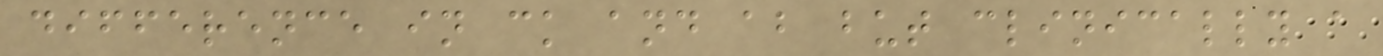difference in ck and ab but clinically a
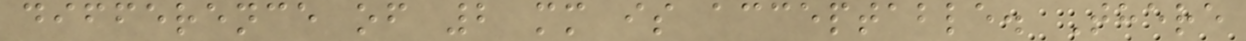difference of 2 mm is acceptable. There
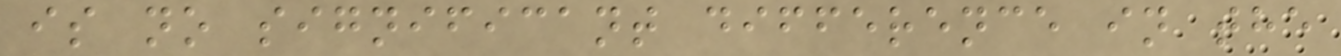is no significant difference in the
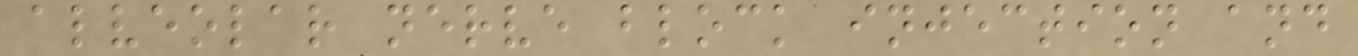alveolar nerve block injection and
